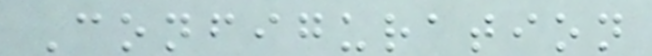Configuration
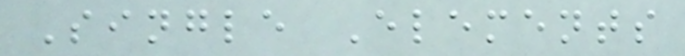Single Elements
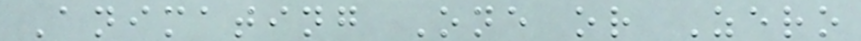Animating One or Zero
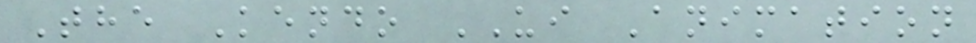The Kendo UI Animation
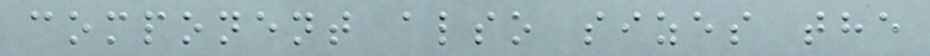component also sizes the
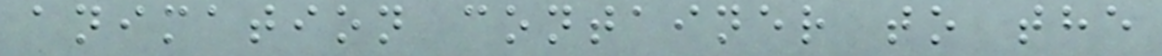animation container to the
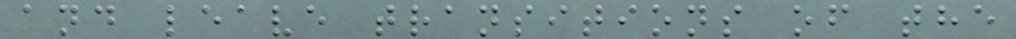and leave transitions of the
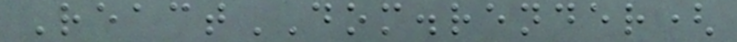ReactDOM.render(
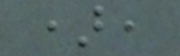),
